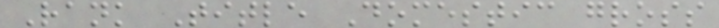Rank Title Domestic gross
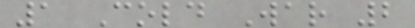1 Cold War 2
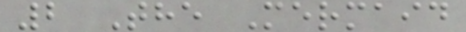2 The Mermaid
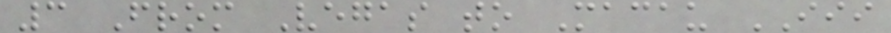3 From Vegas to Macau III
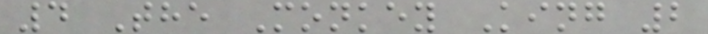4 The Monkey King 2
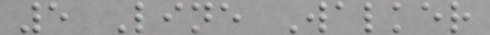5 Line Walker
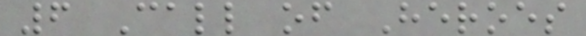6 Call of Heroes
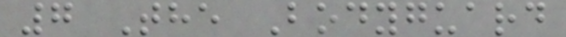7 The Bodyguard
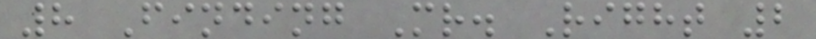8 Finding Mr. Right 2
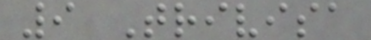9 Trivisa
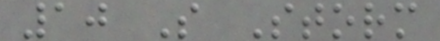10 S Storm
